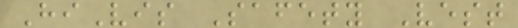HiVis Safety Vest
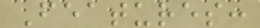Features:
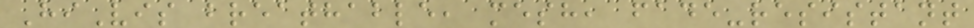HiVis breathable, mesh, fade-resistant
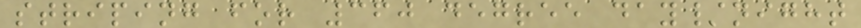striping for 360 degree day/night
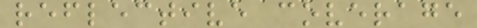reflective coverage
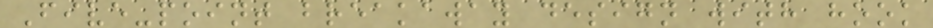Five-point breakaway design with hook
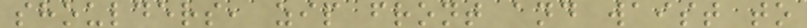shoulders, zip front and waist to
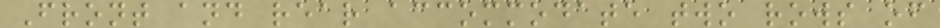Front and rear accommodate two rows of
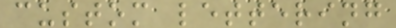custom lettering
